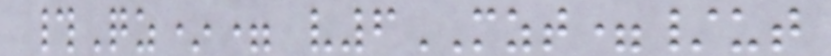#Qz*= v6MZT=/ut
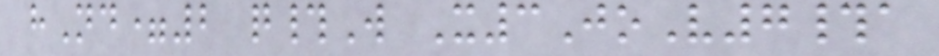hNd=2 q#W X3JoV7#a
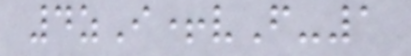4zI+vF-1
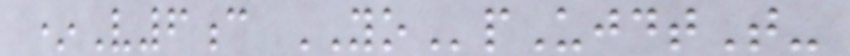*V6c YOpUjdtT-
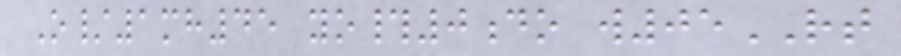O/1mh45 yo#0do w05RT
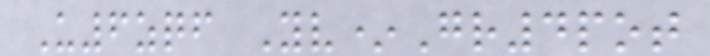U6zqf Yv*Gr4pot
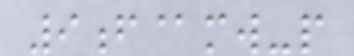9f@mw-p
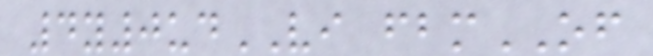4y0udVI fbmOF
